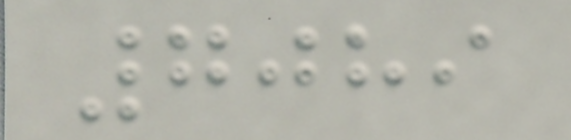7089
